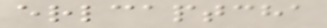erlcaptcha
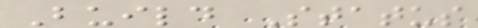Build Status
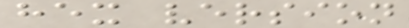hex version
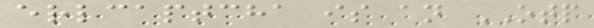erlcaptcha is an OTP
